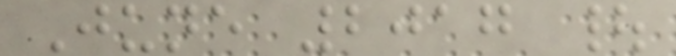June 2017 |
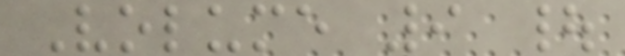Volume 9 |
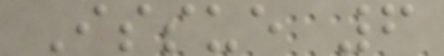Issue 6
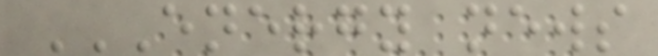ENERGY NEWS
